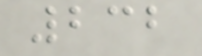232
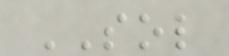SOL
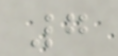7
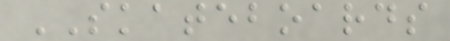SKATEBOARDS
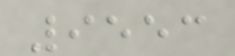9553
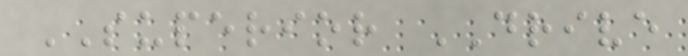SUPERIOR DRIVE
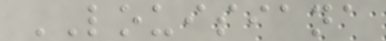LOUISIANA
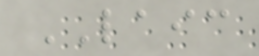LAIC
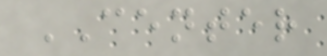CENTER
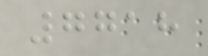7718
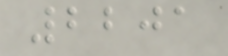2201
